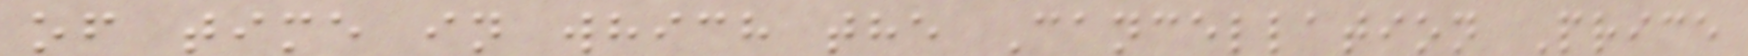of time in which the Cancellation Price
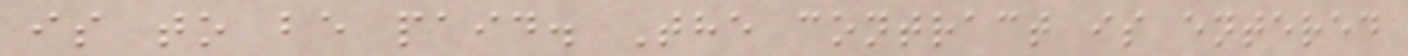is to be paid. The contract is entered
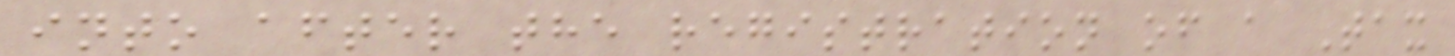into after the registration of a Tax
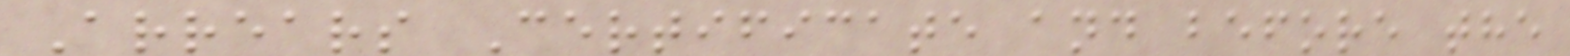Arrears Certificate and before the
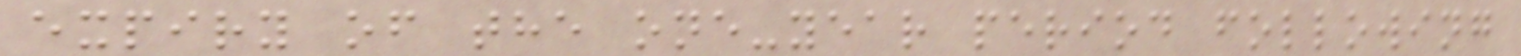expiry of the one-year period following
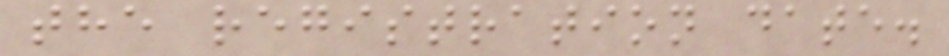the registration date.
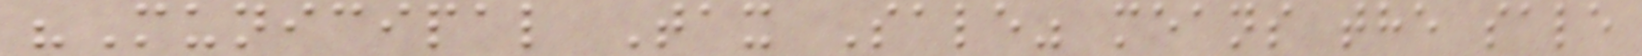"Municipal Tax Sale" means the sale
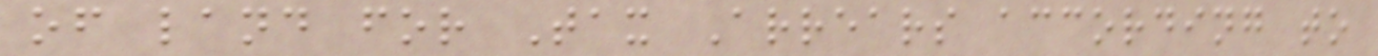of land for Tax Arrears according to
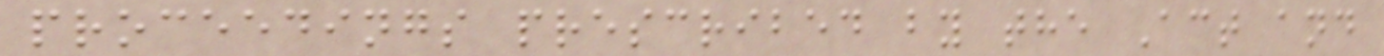proceedings prescribed by the Act and
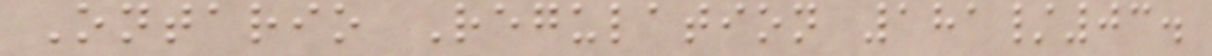Ontario Regulation 181/03.
